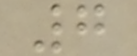7
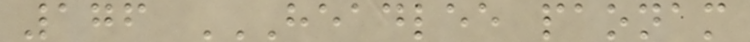176 HEADLEE PAONAM
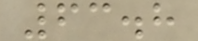63.8
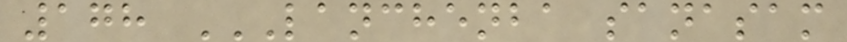178 LANCHENBA SANASAM
